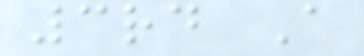3rd A
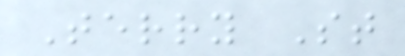Terry St
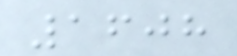1608
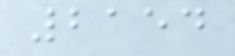2154
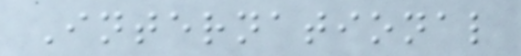International
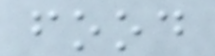food
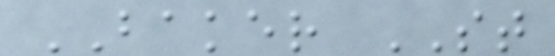BAKER ST
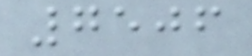7506
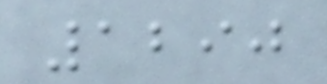1290
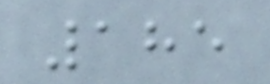185
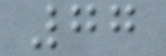77
